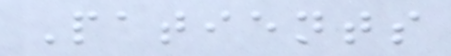Patients
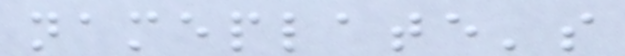nameplate's
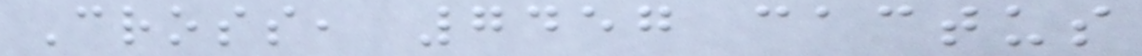Cross, 7457 cactus
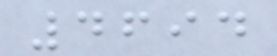4694
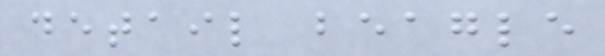detail beagle
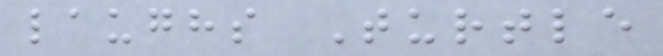laughs Turtle
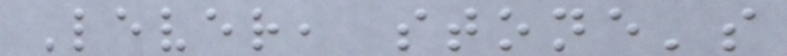Lever, stone's
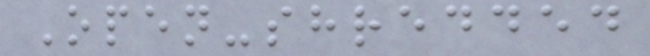Open-shredded
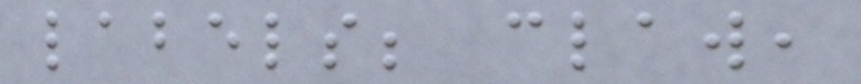labels; claw,
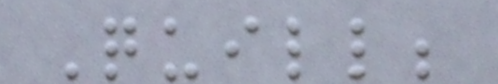Quill;
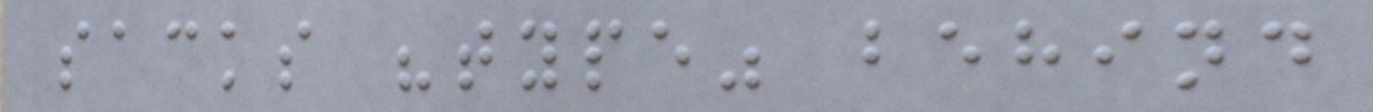sacks "type" behind
